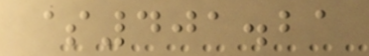$401.21
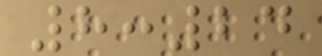8:24
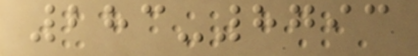283-8793
